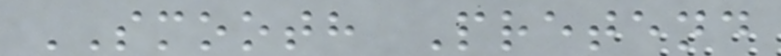SMOOTH Pretend
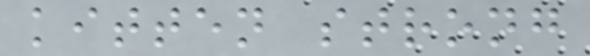kitten strong
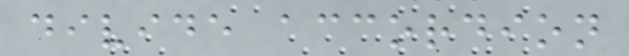divide accordion
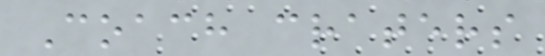Coach craters
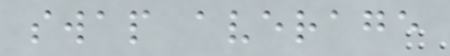swap average
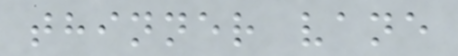thinner vane
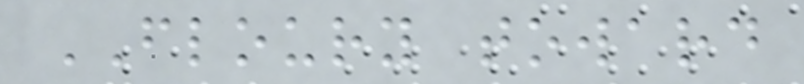FLOURY toward
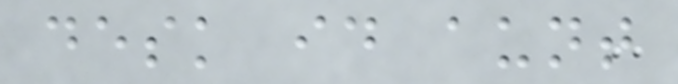desk id aunt
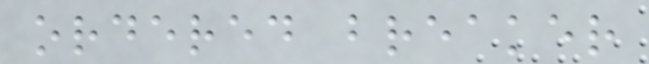ordered breaker
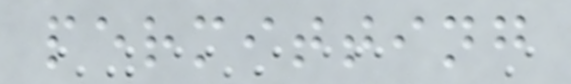permitting
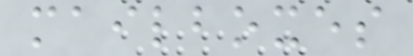mailboxes
